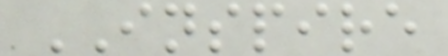INSPIRE
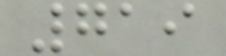719
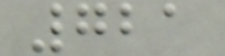721
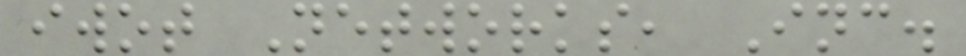iwot Networks, Inc.
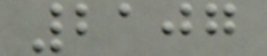2107
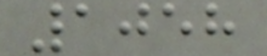1058
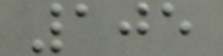105
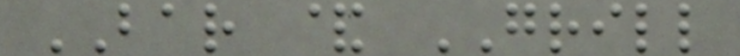BAR & GRILL
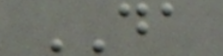DA
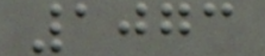1073
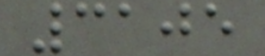3105
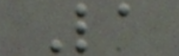La
